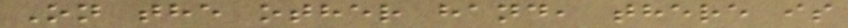On the other hand, there is
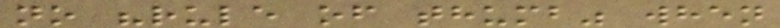no "rule of thumb" when
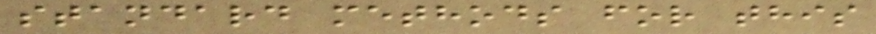standard methods for this
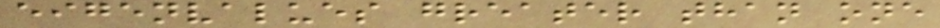eigenvalues greater than one
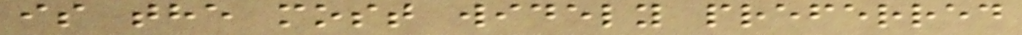is the most widely preferred
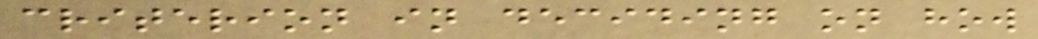criterion in deciding on how
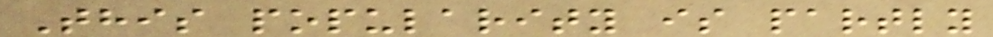This popularity is partly
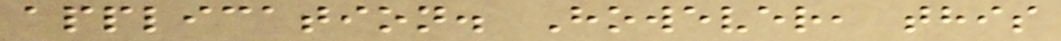application. However, this
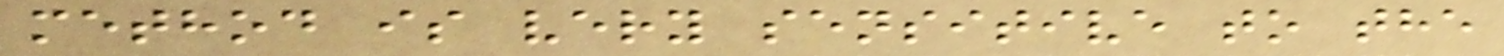method is very sensitive to the
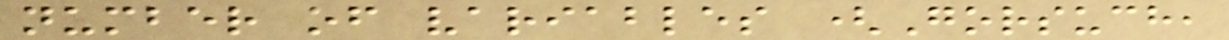number of variables (Gorsuch,
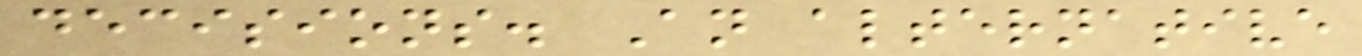decisions. An alternative
